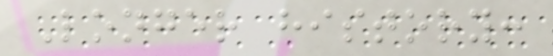Longer history:
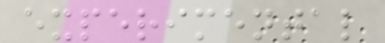experimental
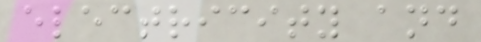electricity and
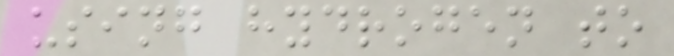using hydrogen to
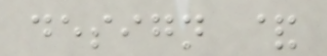design &
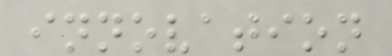innovation
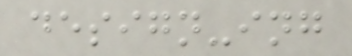design-ing
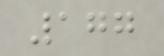177
